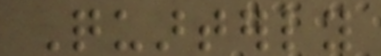Quarterly
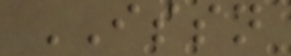ISSN
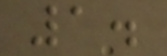1.
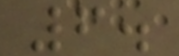6.
